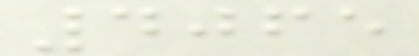4065
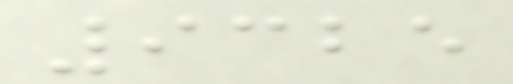9325
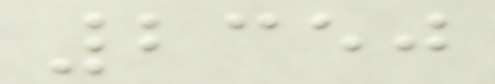2350
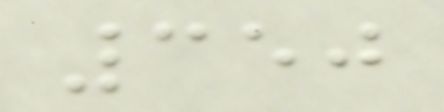350
